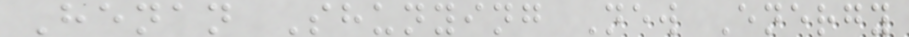Henan Shunying New Energy
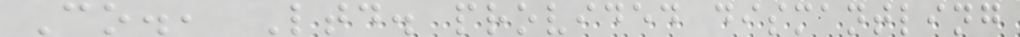Co., Ltd. provided dismantling
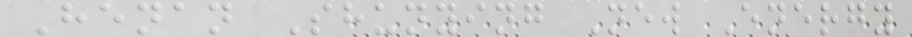Henan Shunying New Energy
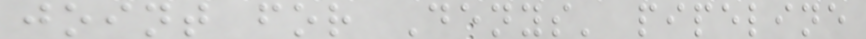joint for Denys' pipeline
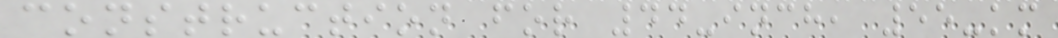construction for 44-inch, 55-km
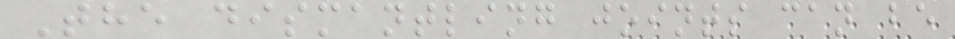The dismantling joints can be
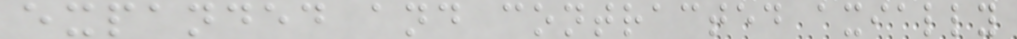expanded and contracted axially
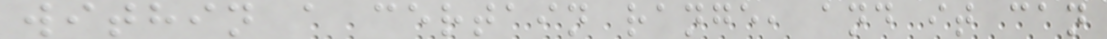within a certain range, and it can
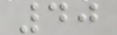40
